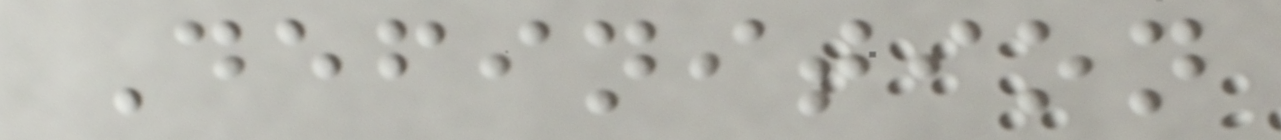Definition
